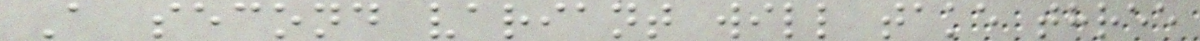A second variant will take three
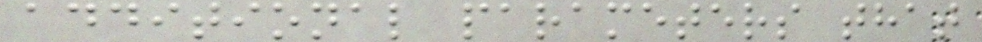additional parameters that
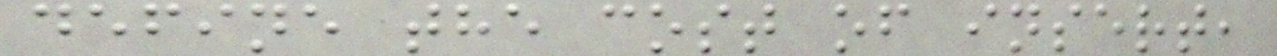define the cost of insert,
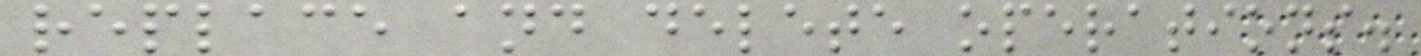replace and delete operations.
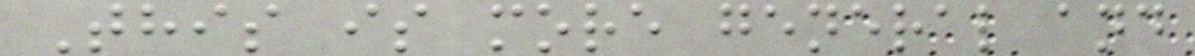This is more general and
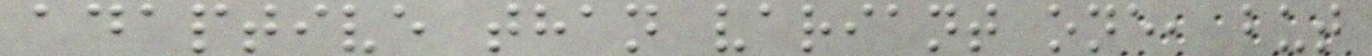adaptive than variant one, but
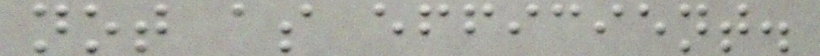not as efficient.
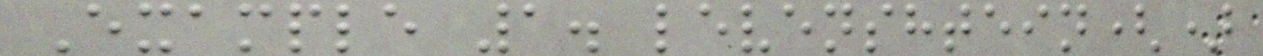Example 1. levenshtein()
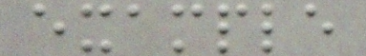example
